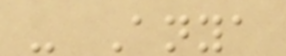- Anya
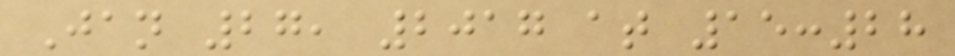Jan 27, 2017 at 15:28
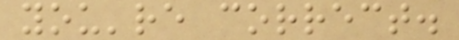you're correct.
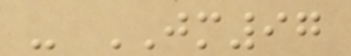- JM97
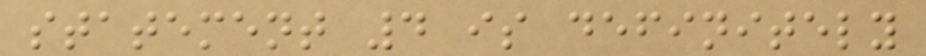statement 4 is definitely
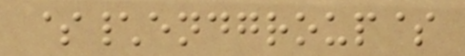$\endgroup$
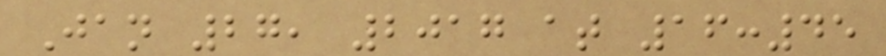Jan 27, 2017 at 16:45
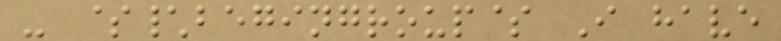- $\begingroup$ I have
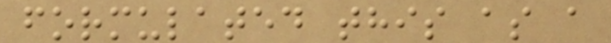formulated this as a
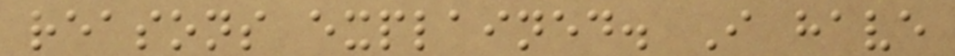reasons explained. I have
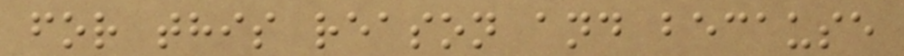for this reason and because
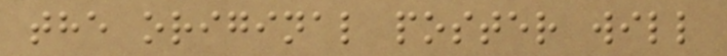the original poster will
